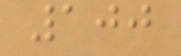100
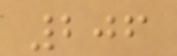206
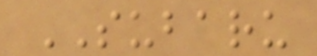SUBARU
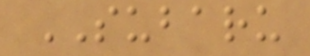SUBARU
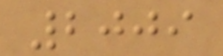2009
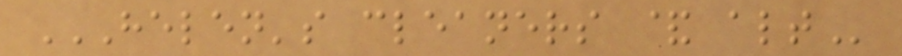HELEN'S CLEANERS & ALT
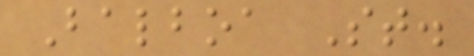Balboa St.
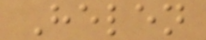Helen
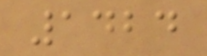1424
